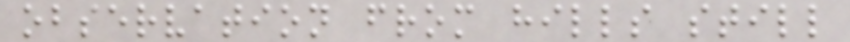observation from hills still
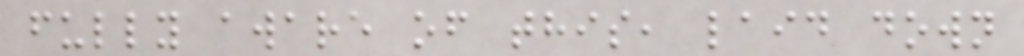fully aware of this, laid down
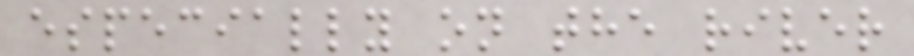especially on the river
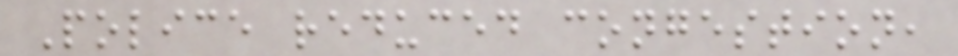Police reduced congestion,
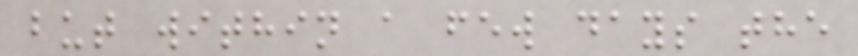but within a few days the
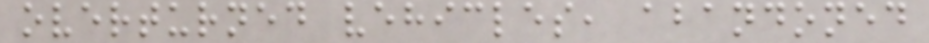overturned vehicles, abandoned
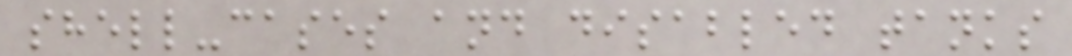shell-cases and disabled tanks
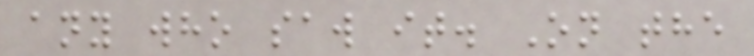any who saw it. On the
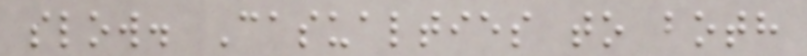slow. Casualties to both
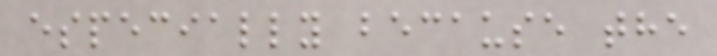especially because the
